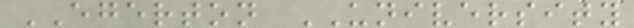EGERTON UNIVERSITY
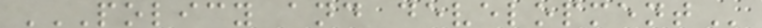POLICY AND DEVELOPMENT
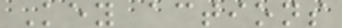Key actions
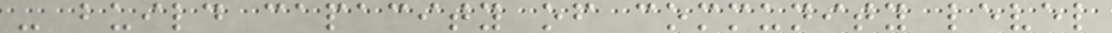- build capacity of community level
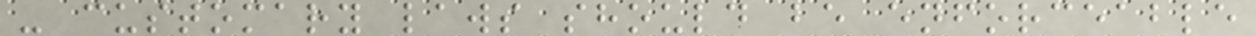- customary laws should be enforceable
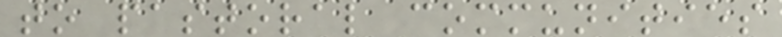to pastoral communities
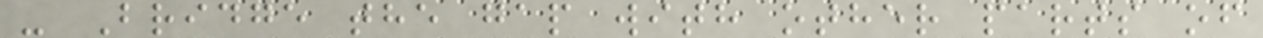- Bridge the gap with other parts of
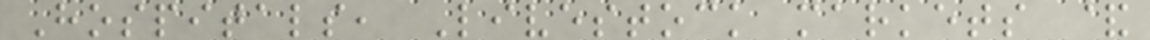Hospitals, Livestock markets &
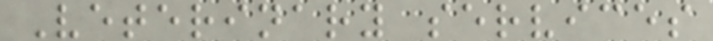Veterinary services
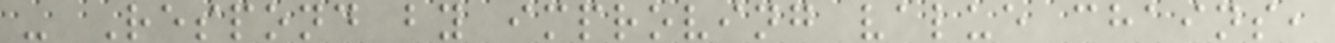- Respond by improving value chains,
